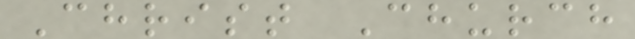Christ Church
